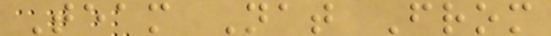Team Nat From
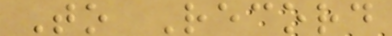To Record
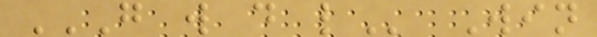G W D L Win
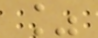%
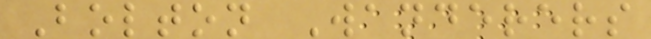Bolton Wanderers
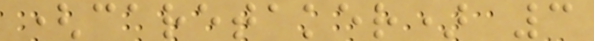(caretaker) 3
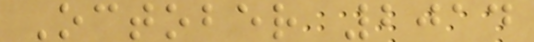October 2014
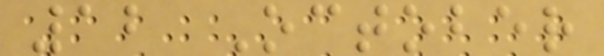12 October
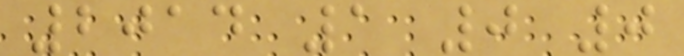2014 1 0 0
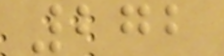272
